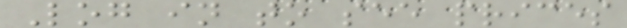Log in to see prices
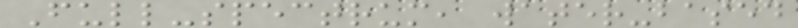Full-spectrum, water-based
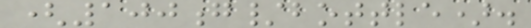(100g/bottle).
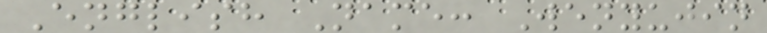English Name: Wenyujin
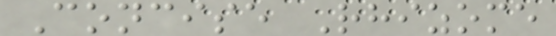Concise Rhizome
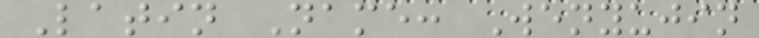Latin Name: Wenyujin
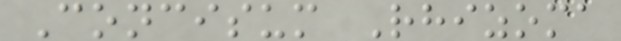Concisum Rhizoma
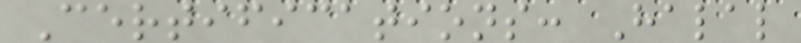Certifications: Halal
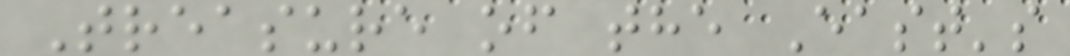Treasure of the East's
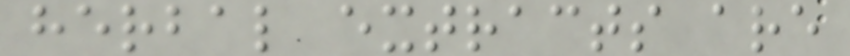herbal extracts are
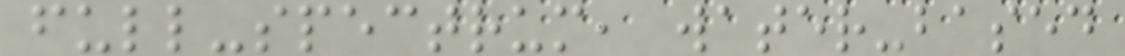full-spectrum, water-based
